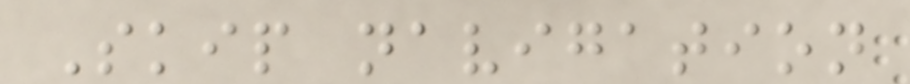Skip navigation
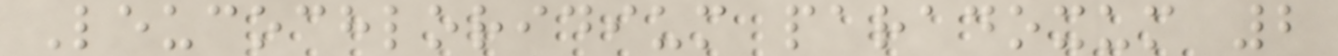Leucochloridium paradoxum 2
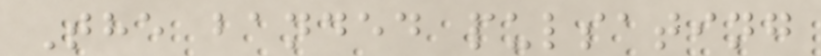The banded pulsating
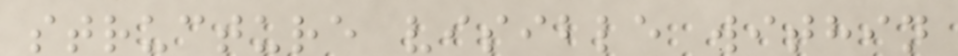structure visible within
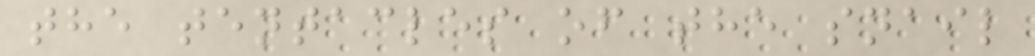the tentacles of the snail
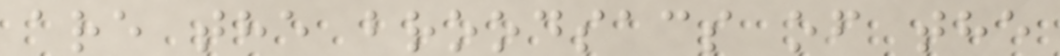are the broodsacs of the
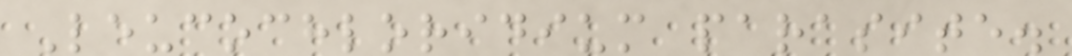Leucochloridium parasite.
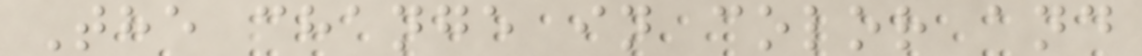The change in color and
